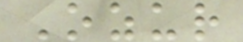Ozur
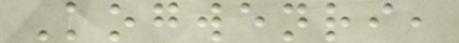Kogwenri,
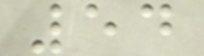54
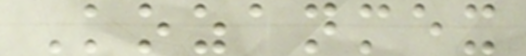Kozanmex
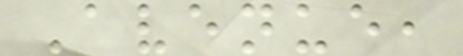Avenue,
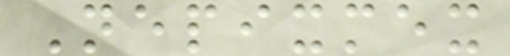Nepixmex
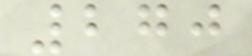270
